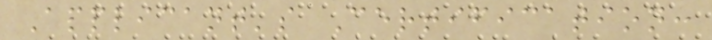Applicant's Certification:
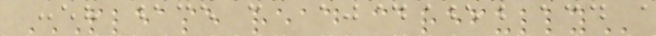PLEASE READ CAREFULLY
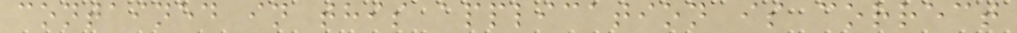contained in this application is correct
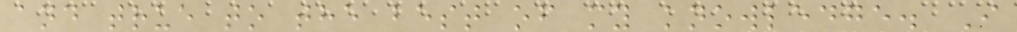and true to the best of my knowledge. I
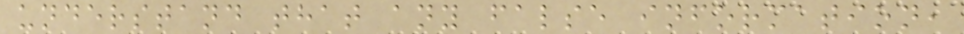understand that any false information,
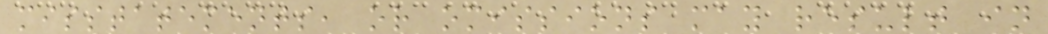misstatements, or omissions may result in
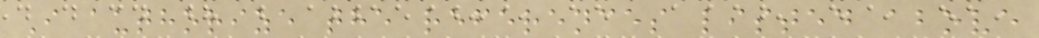I authorize the references listed above
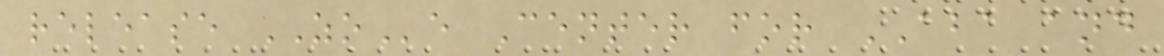release ZOe Center for ABA and
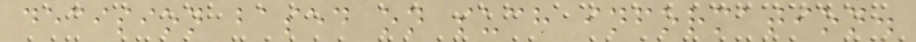decision based on such information.
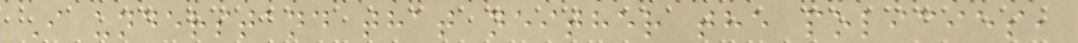I understand that neither the policies,
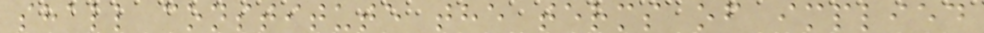shall constitute the terms of implied
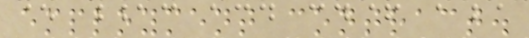employment contract.
